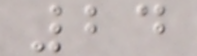24
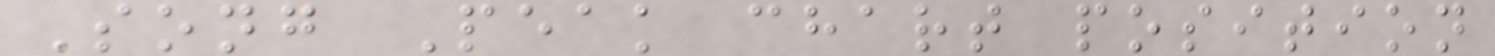Song Peak chart position
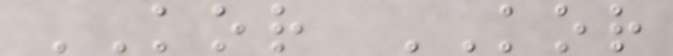KOR KOR
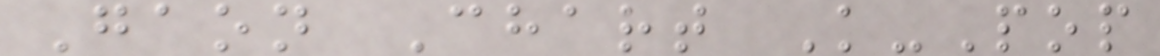Gaon Chart K-Pop
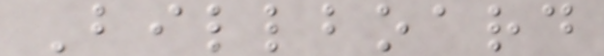Billboard
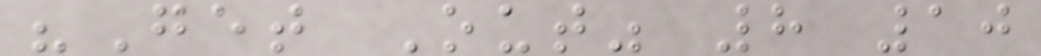"Get Out" 8 10
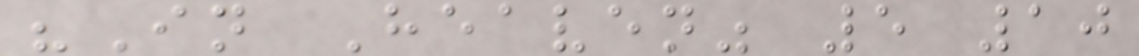"In Heaven" 5 10
